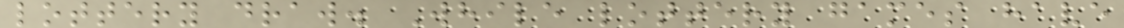lottery draw. While lottery games have
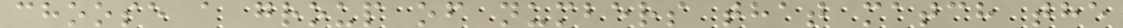choose a group of numbers that match the
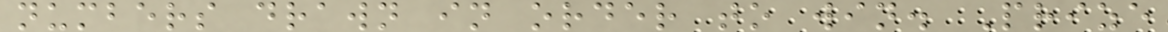numbers drawn in order to win. Prize
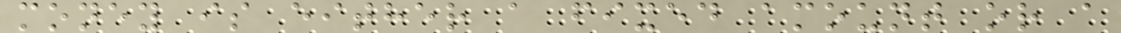money is either a fixed amount or a
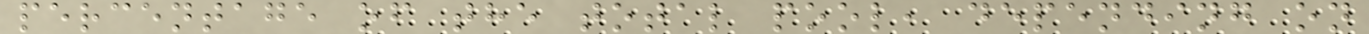percentage of the total pool, depending on
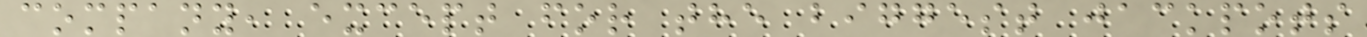company, except for the biggest jackpots
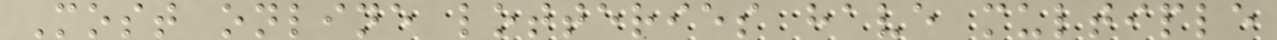Most online lotteries have multiple
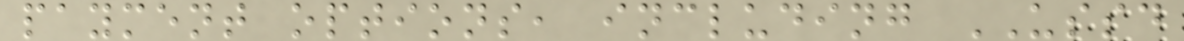payment options, including USSD
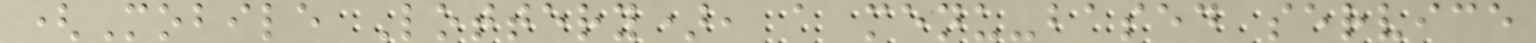(Mobile Lottery), a menu-based service
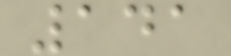141
